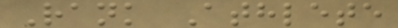Rank Athlete
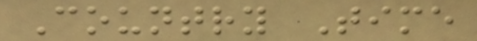Country Time
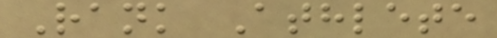Rank Athlete
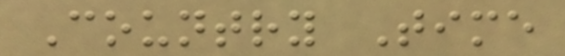Country Time
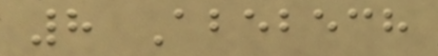8 Abebech
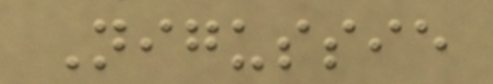Nigussie
